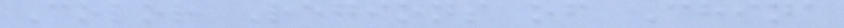Color Regions of China
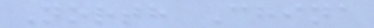North China
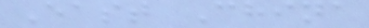East China
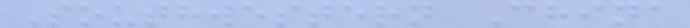Southwestern China
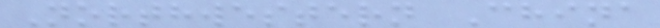Northwestern China
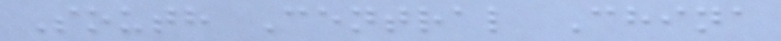South Central China
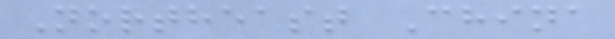Northeast China
